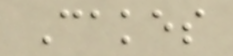Cakes
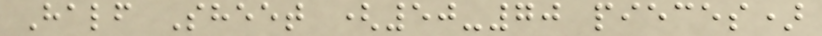Half Sheet (50-70 pieces)
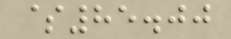$85.00
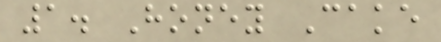1. Honey Cake
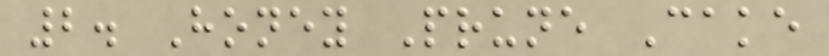2. Honey Prune Cake
